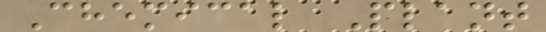Chemical Plant
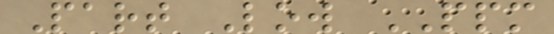Part Low PPM
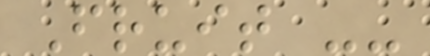Fruit --
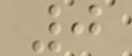0
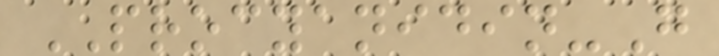PROCYANIDIN-G
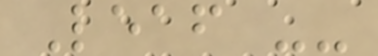Leaf --
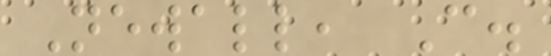Newall, C.
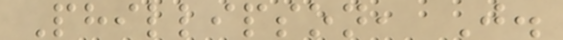Phillipson, J.
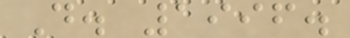D. 1996.
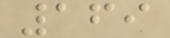169
